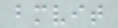bmvit
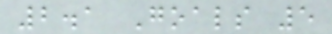2.1 Goals 5
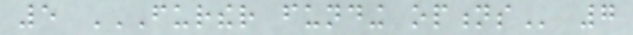5 FURTHER FUNDING OPTIONS 7
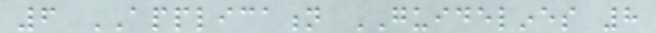6 APPLICATION GUIDELINES 8
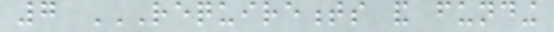7 REQUIREMENTS AND FUNDING
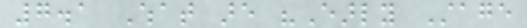7.1 What are "Early Stage
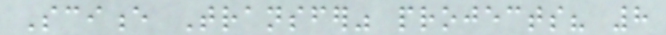Science Transfer" projects? 8
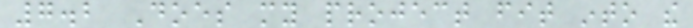7.2 Does my project fit into the
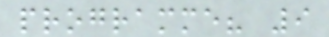programme? 9
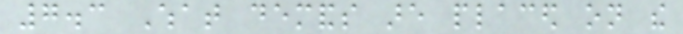7.3 What demands are placed on the
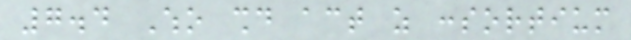7.4 Who should act as consortium
